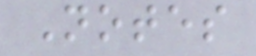Notes
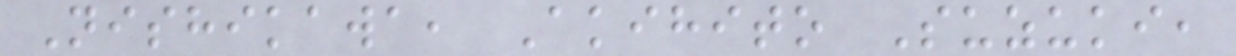Nishikawa, Akihito Suzuki,
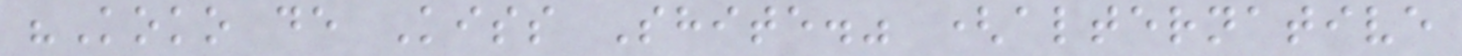"Koko de Kiss Shite." (alternative
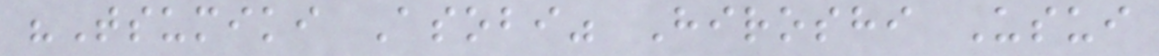"Tsumiki Asobi" Hiroshi Usui
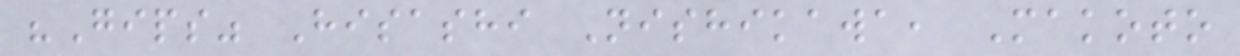"Gips" Hisashi Nishikawa, Makoto
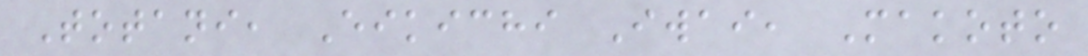Totani, Eikichi Iwai, Makoto
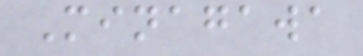Minagawa
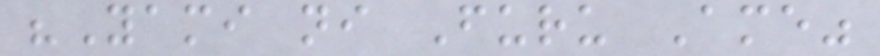"Yami ni Furu Ame"
